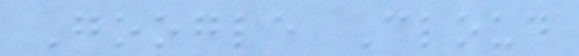Google Cloud
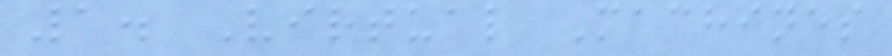1. Virtual Machines
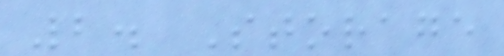2. Storage
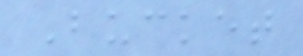Bucket
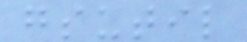gsutil
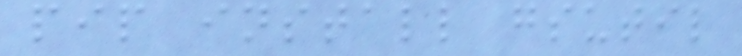pip install gsutil
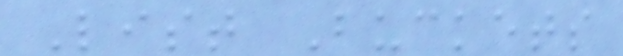List Buckets
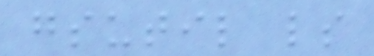gsutil ls
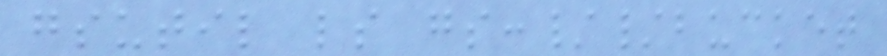gsutil ls gs://bucket
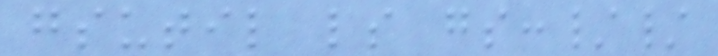gsutil ls gs://
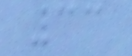33
